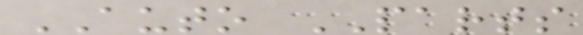AUTO PARTS
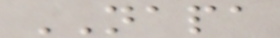NAPA
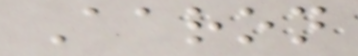Aaron
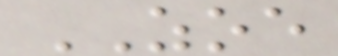ZOE
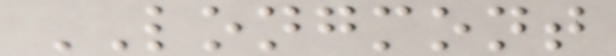LONGMONT
